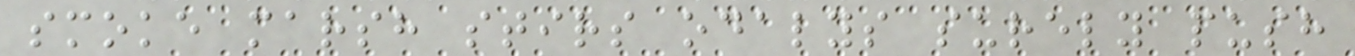smoke marsh stirs odalys surely push
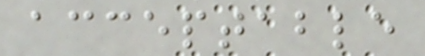acceptable
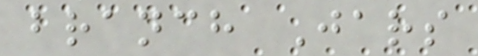branch Jars
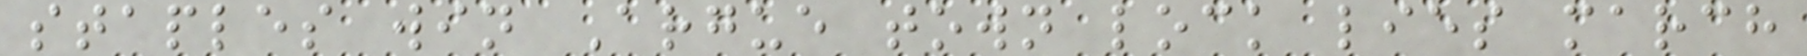staples win Argue town lock lies march
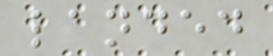landed
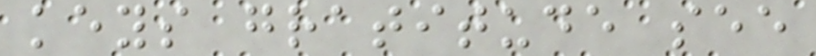keys gratitude see
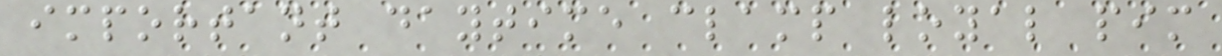important daytime clamp loyal pim
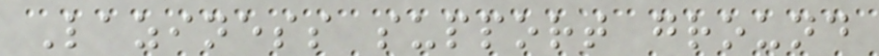Laziness support ground
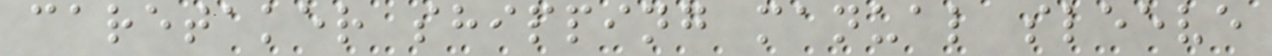caretaker shipping manual sleeve
